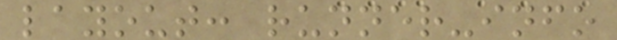layout: runner-info
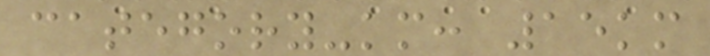category-km: 15km
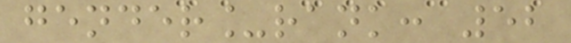gender_rank: 52
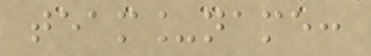team_name:
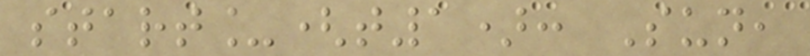start_(t1): Sun,
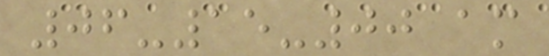06-15-00 am
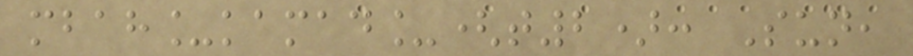mbah_kamad_(t2): Sun,
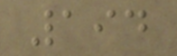194
